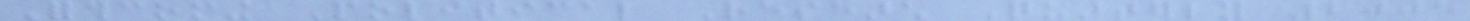Forthcoming Political Research Quarterly 2005
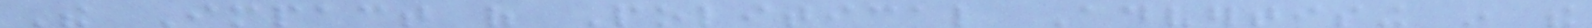The Impact of Political Advertising in the
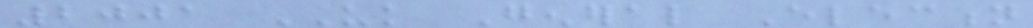2001 UK General Election
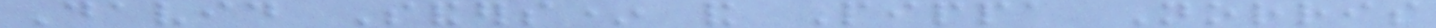David Sanders* and Pippa Norris
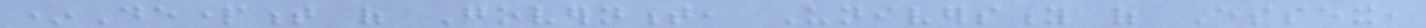*Department of Government, University of Essex,
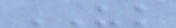UK
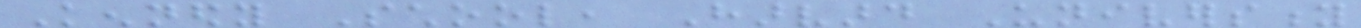Kennedy School, Harvard University
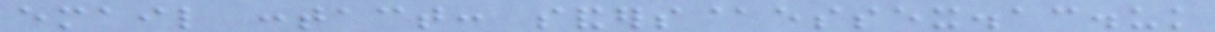email contact: sanders@essex.ac.uk
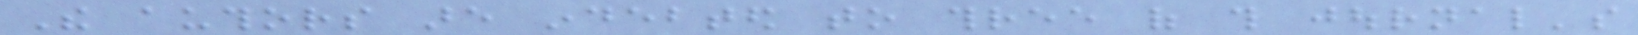The authors are indebted to three of this journal's
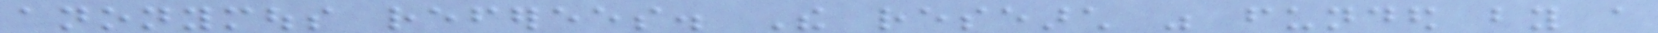anonymous referees. The research was funded by a
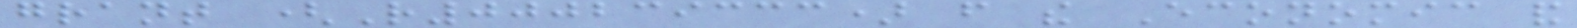grant (R000239333) from the Economic and
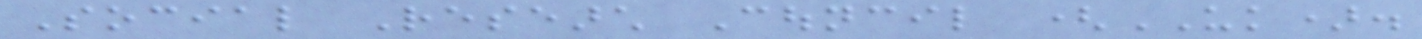Social Research Council (UK).
